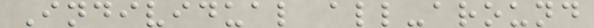Individual all-around
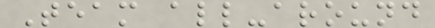Team all-around
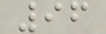96
